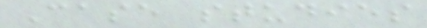Case studies
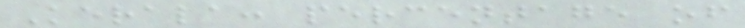Kerala: percentage of
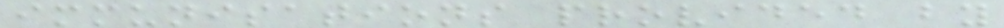immunisations provided by
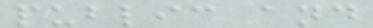public and
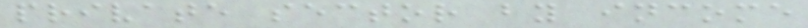private sector by income
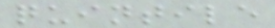quintile
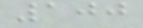100
